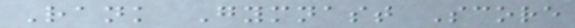Rank Gymnast Score
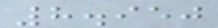8.950
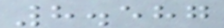8.587
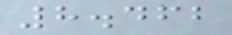8.462
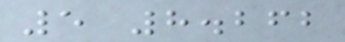5 8.262
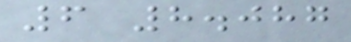6 8.087
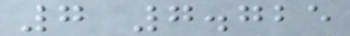7 7.725
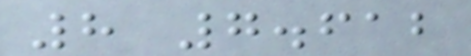8 7.612
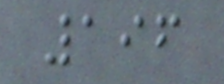196
